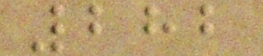282
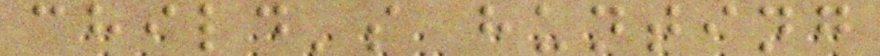child's hunting
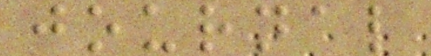journal
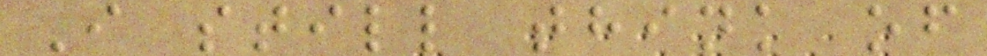I still think of
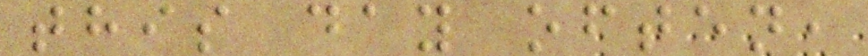this day often,
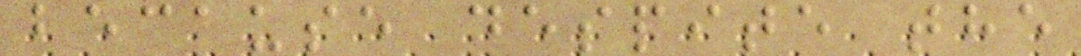because despite the
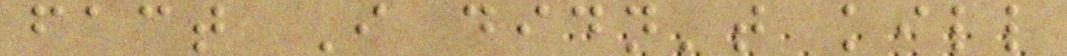fact I didn't kill
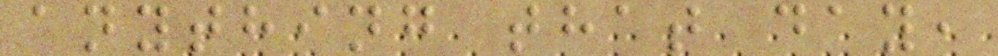anything that day,
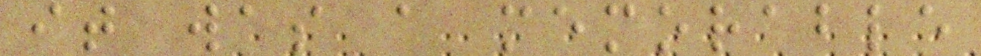it was a memorable
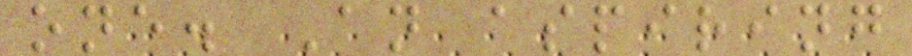one. An aspiring
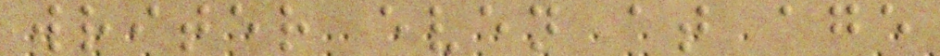writer even at age
